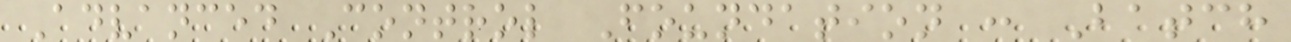Advanced Control Foundation : Batch
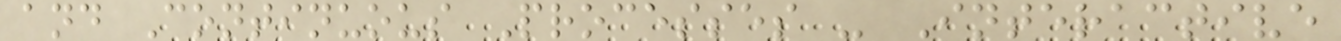and Continuous Processes - Interactive
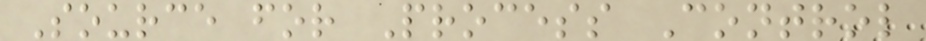Source for Process Control
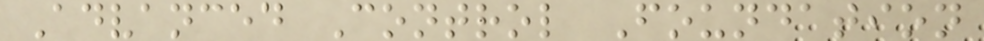Advanced Control Foundation
